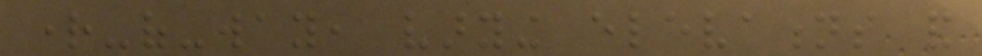right-of-way, varying elevations and
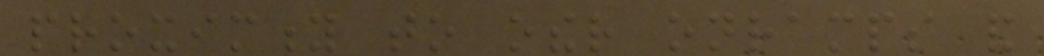proximity to other onramps and
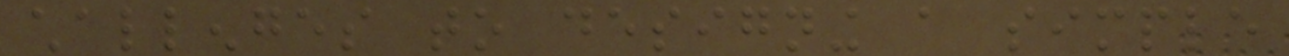challenges to designing a simple
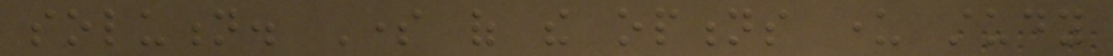solution. Some of the options under study
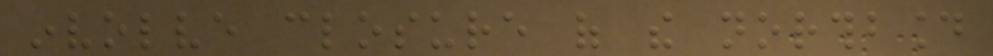involve closure of the northbound
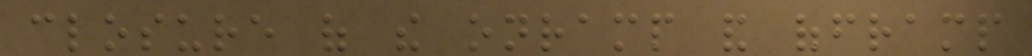closure of the onramp and offramp
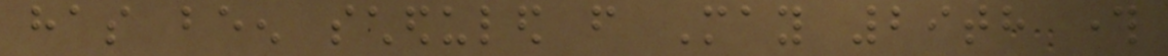has been scheduled from May 29th through
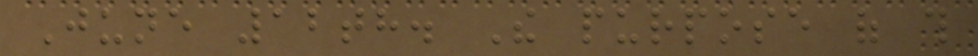June 12th. The purpose of this
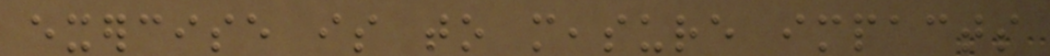exercise is to measure impacts
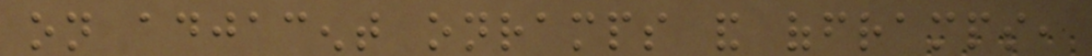on adjacent onramps and offramps,
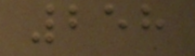258
